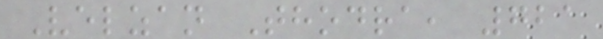Velzan Thodra, 721
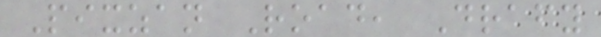Pixzan Road, Drafy
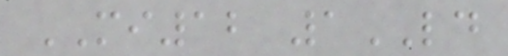MI12 1LD
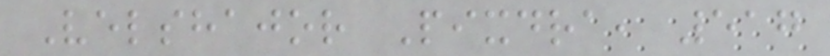Velshajor Pixdra, 517
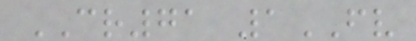CR71 1FV
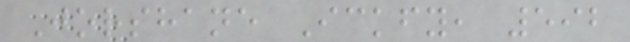Jorshane Ickfy, 592
